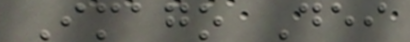Imago Dei
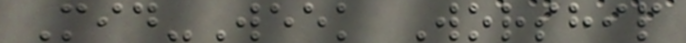Mid-Week Worship
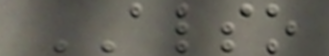ALSO
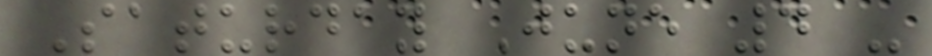Saturday June 4 -
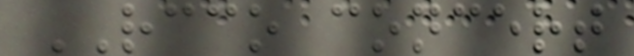RCCO concert
